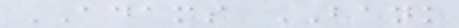ADAMS BANK
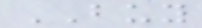BUY
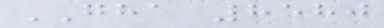GHA 8580
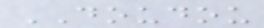DOUDOU
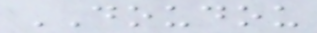DOUDOU
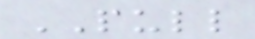PULL
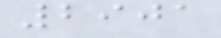2901
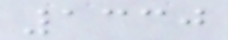1330
